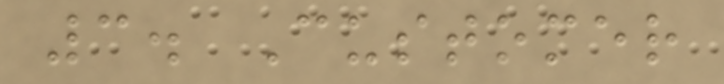3. Customer
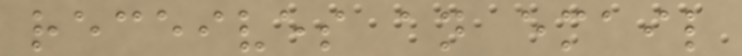receives an email
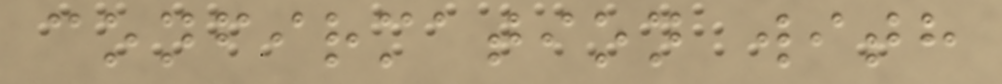confirmation with
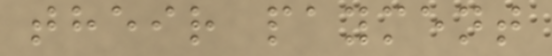their payment
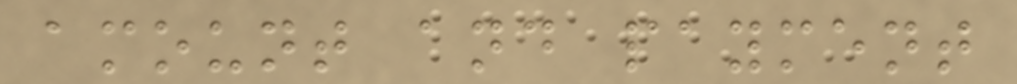amount and payment
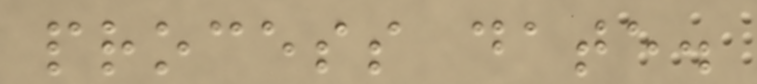process date.
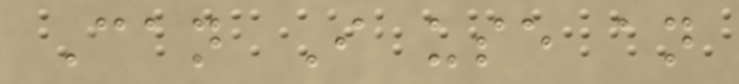Can I use an
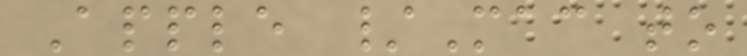Apple /Mac to
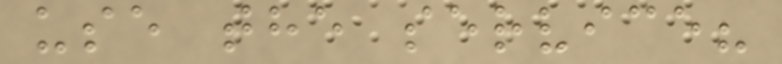use the service?
